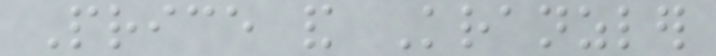Price and Kranzler
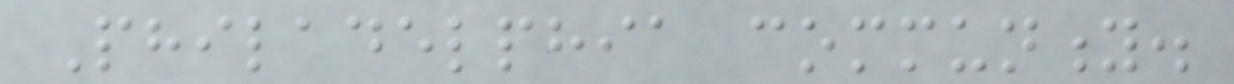Philadelphia community.
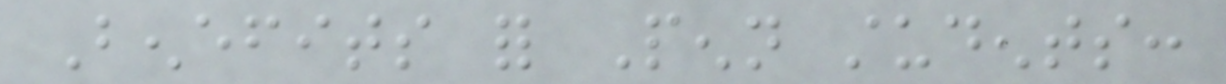Benefits for Penn students:
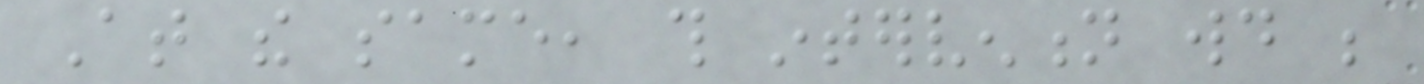At the same, this intervention would be
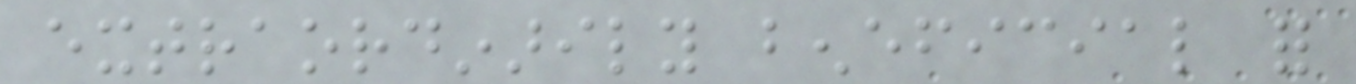extraordinarily beneficial for
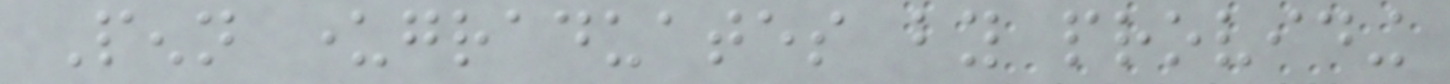Penn undergraduates by providing
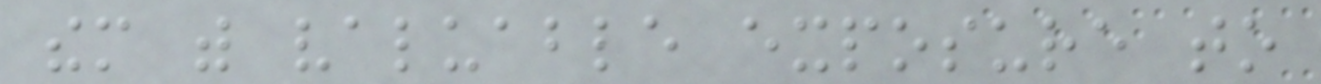them with valuable exposure to
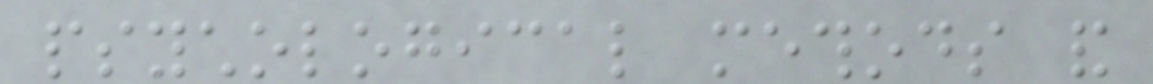psychological methods and
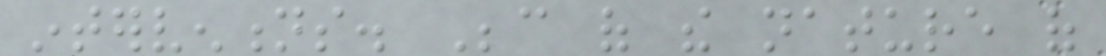interventions. Because of the nature of
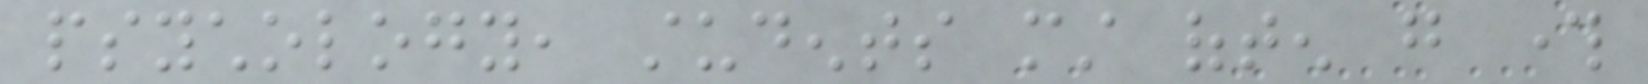psychology, students must often go through
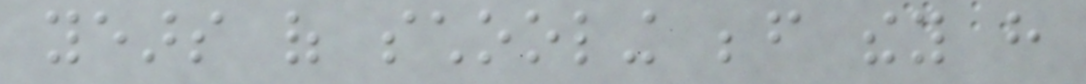years of schooling before they have
